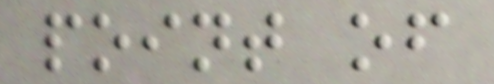point of
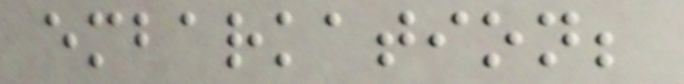embarkation;
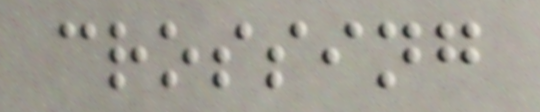crossing
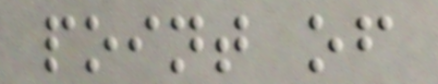point of
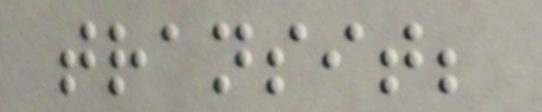transit;
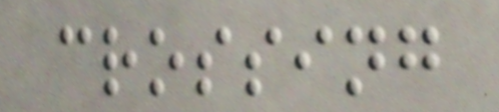crossing
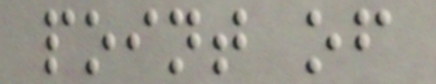point of
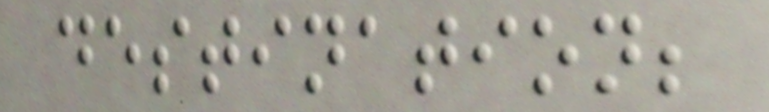destination;
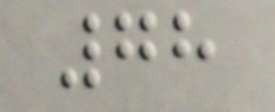78
